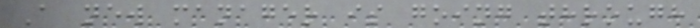A new manager is going through
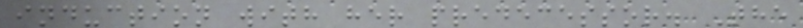induction with her predecessor. The
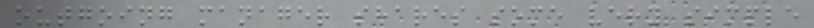outgoing manager shares some very simple
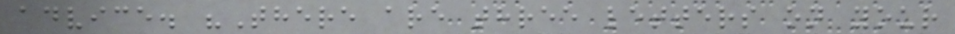advice. "There are three letters on your
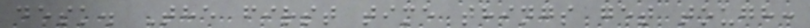desk. The first time things get tough:
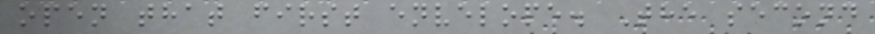open that first envelope. The second
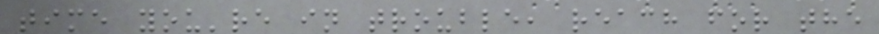time you're in trouble, reach for the
